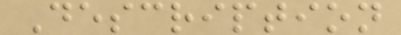Description
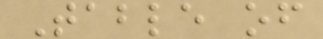Table of
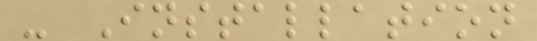- Installation
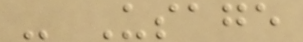- Usage
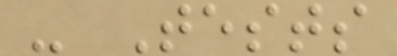- Tests
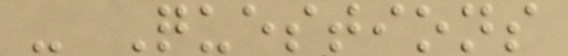- Questions
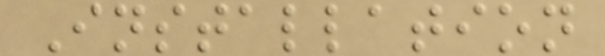Installation
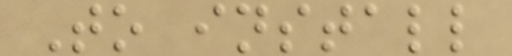To install
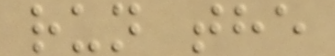run the
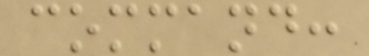command:
